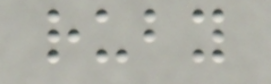ruby
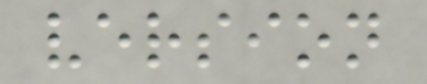version
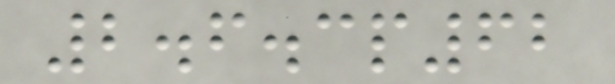2.6.3p62
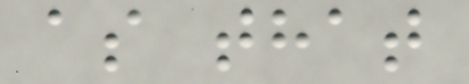as that
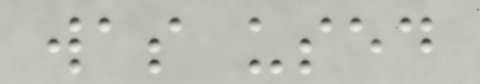was used
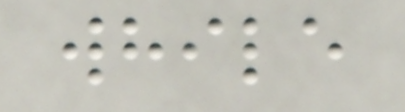while
